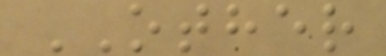OTHER
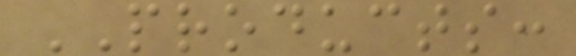PRODUCTS:
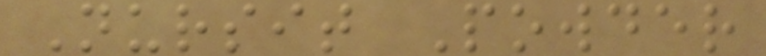Nursit Powder
